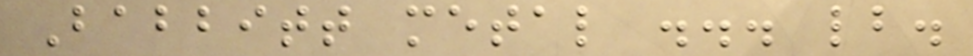Babbitt metal ... lb.
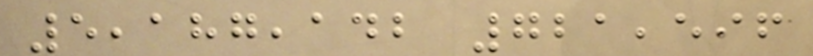5,187,142 721,596
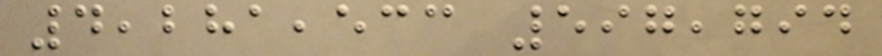4,281,533 597,794
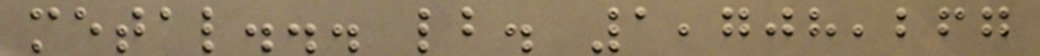metal... lb. 1,708,267
